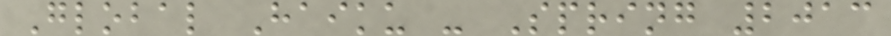Global Haiku - Spring 2013
